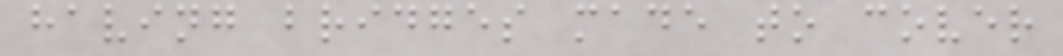having bridges made to cover
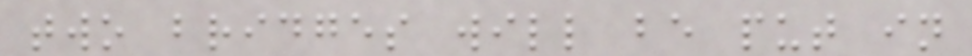two bridges will be put in
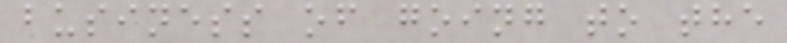business of going to the
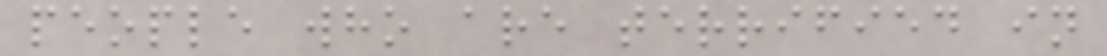people who are terrified in
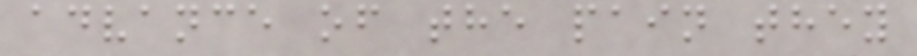advance of the pain they
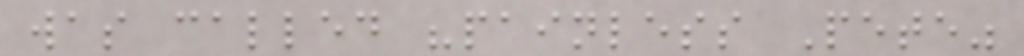was called "painless Pete"
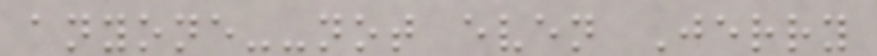anyone--not even Jerry
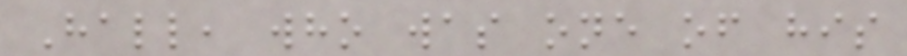Hall, who was one of his
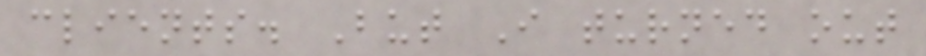clients. But I turned out
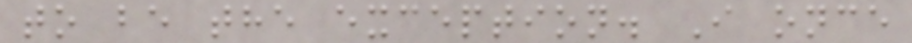to be the exception. I once
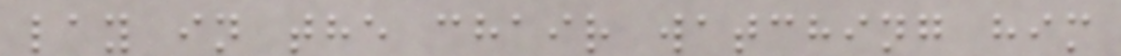lay in the chair watching him
